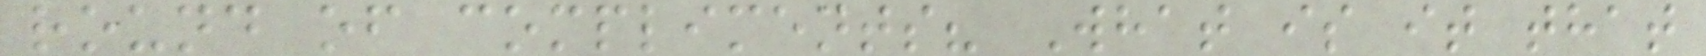round of compliments? What is it that
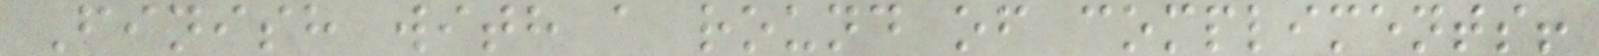Finish with a round of compliments!
